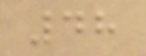48
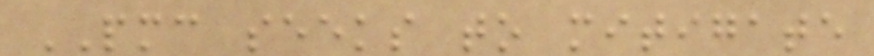PMC seeks to mitigate
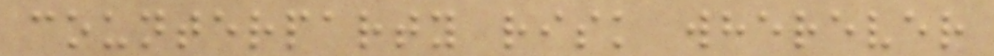counterparty risk wherever
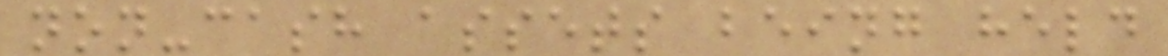non-cash assets being held
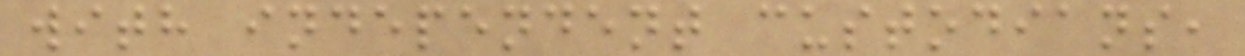with independent custodians,
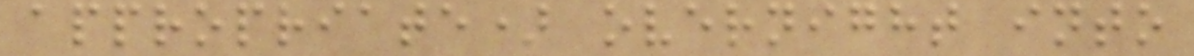appropriate) overnight into
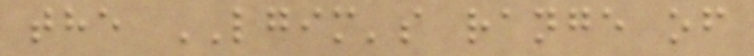the LGIM's range of
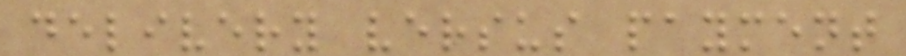delivery versus payment
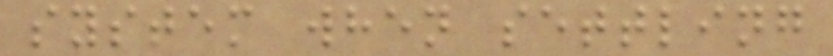system when settling
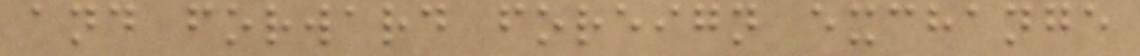and forward foreign exchange
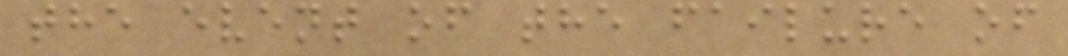the event of the failure of
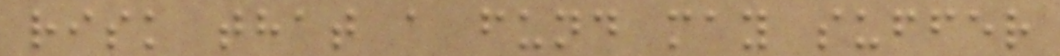risk that a fund may suffer
